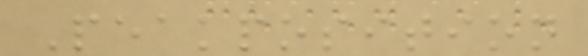Peakposition
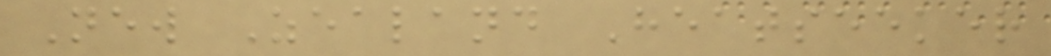New Zealand Heatseeker
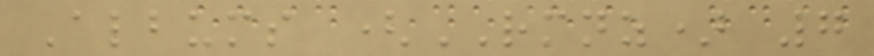Albums (RMNZ) 7
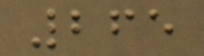265
